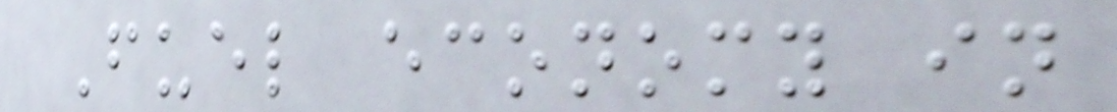Fuel economy in
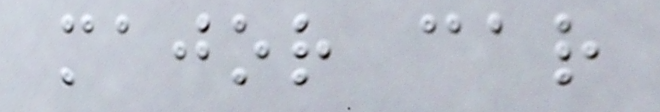major car
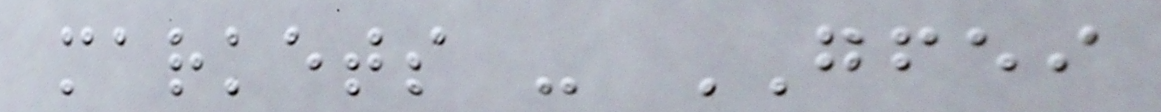markets - GFEI
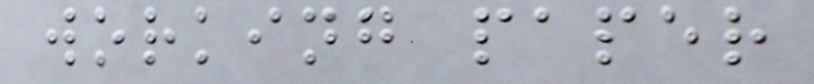working paper
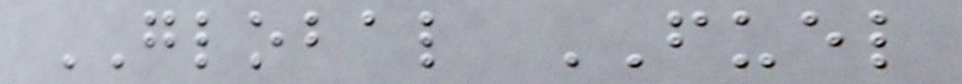GLOBAL FUEL
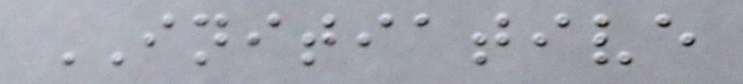INITIATIVE
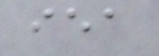iea
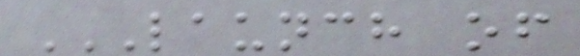LAUNCH OF
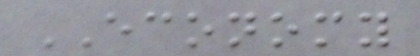ECONOMY
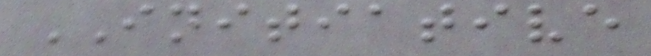INITIATIVE
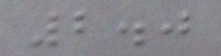2.0
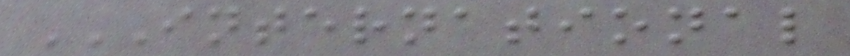INTERNATIONAL
